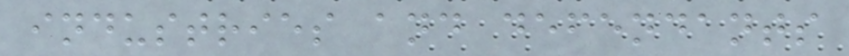industries and defendants
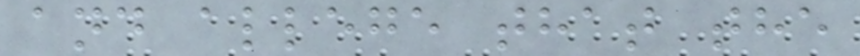and allege that the
